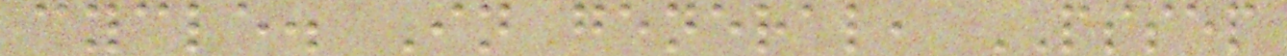cycle. In general, PSSEP
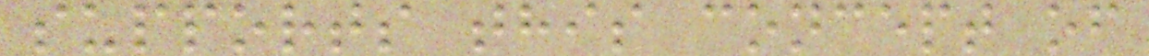supports this concept of
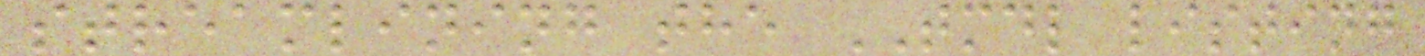streamlining the TMDL listing
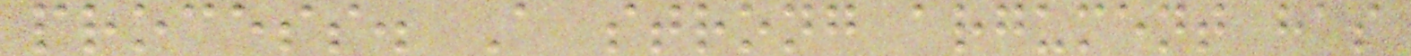process. A strong argument has
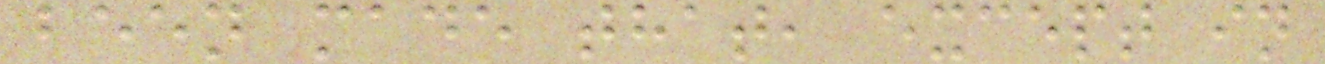been made that, except in
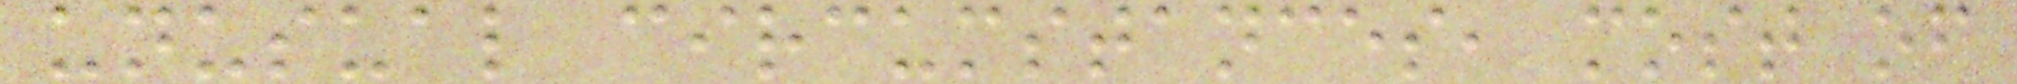unusual circumstances, most of
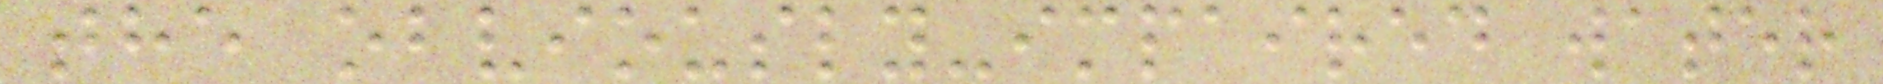the obviously-impaired water
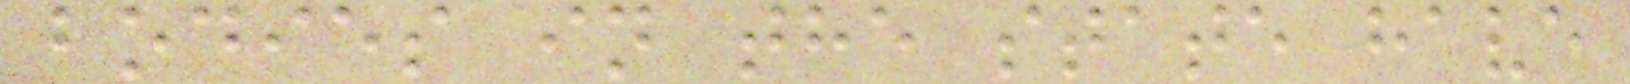bodies in the state have
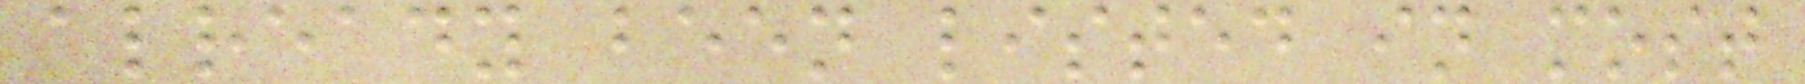already been listed in most
